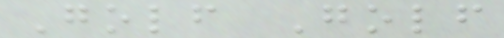Golf Golf
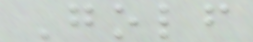Golf
